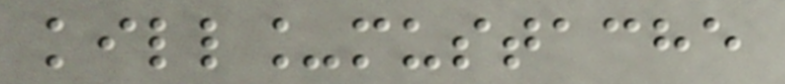kill_mustache
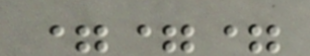===
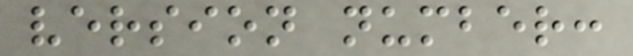version number:
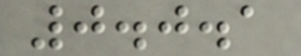0.0.1
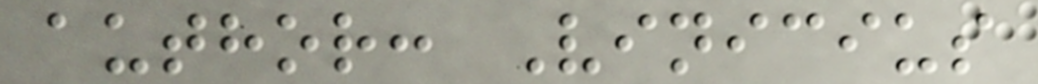author: Vinicius
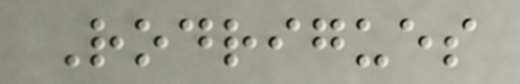Rodrigues
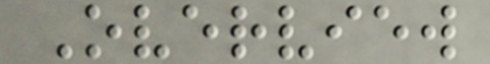Overview
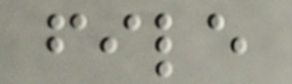file
